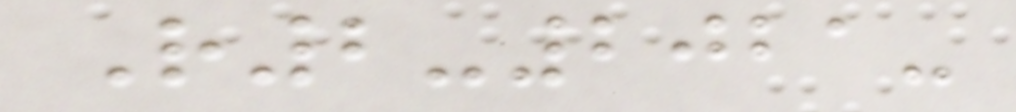R2-2021-
